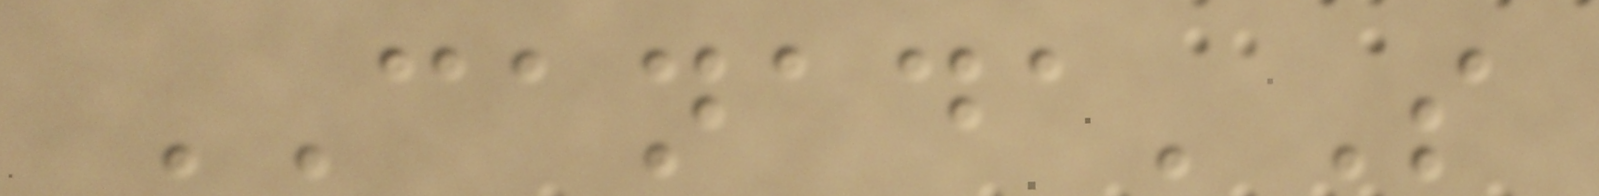CANADA'S
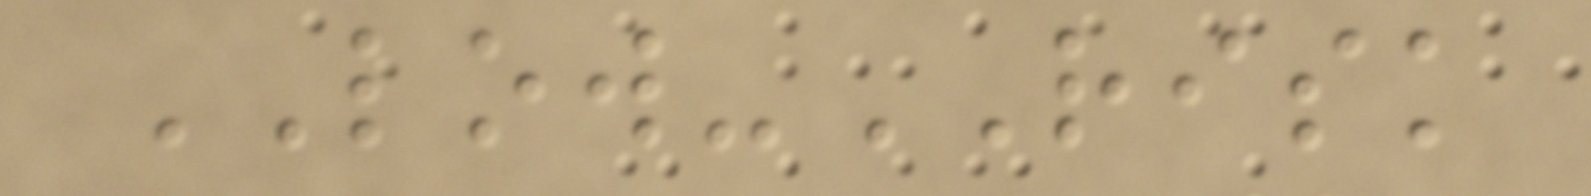LOW-RISK
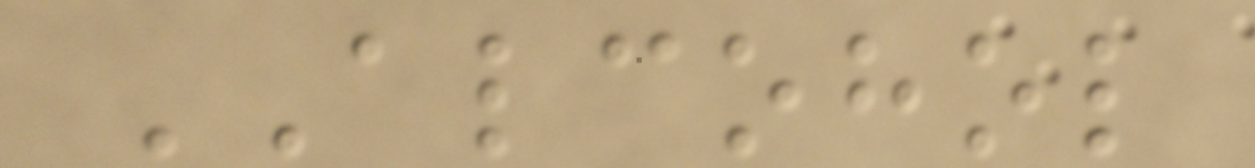ALCOHOL
